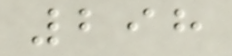298
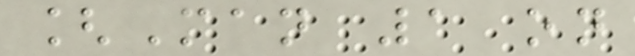[Man 1 on
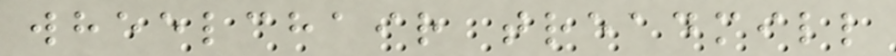wheelchair treadmill
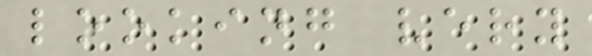looking very
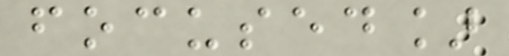focused]
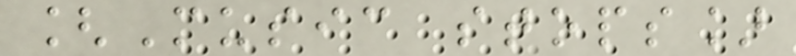[Music stops]
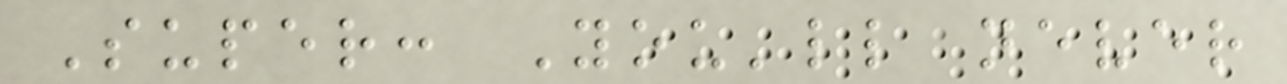Super: You'll never
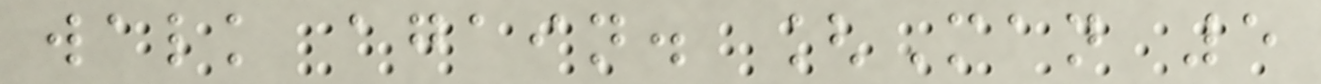walk again. [Man 5
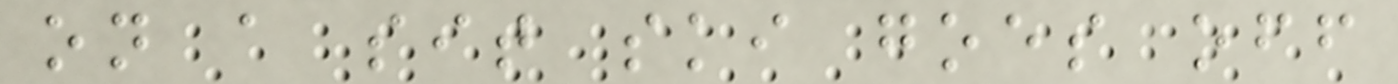on a sit ski goes off
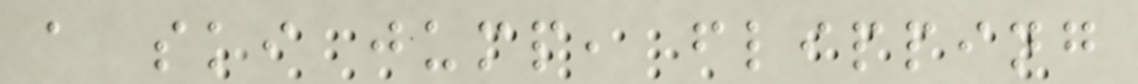a ski jump, flipping
